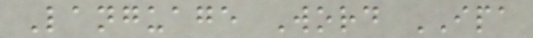Language Word IPA
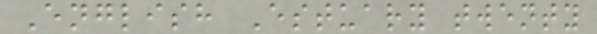English Estuary twenty
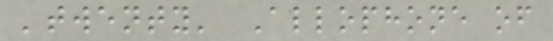'twenty' Allophone of
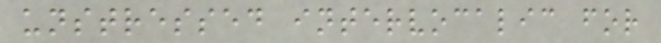unstressed intervocalic for
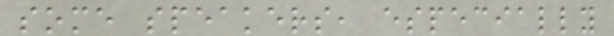some speakers, especially
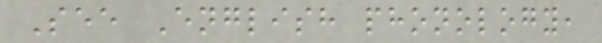See English phonology,
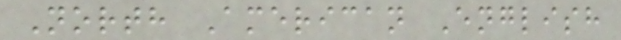North American English
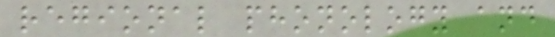regional phonology and
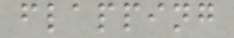flapping
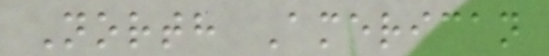North American
